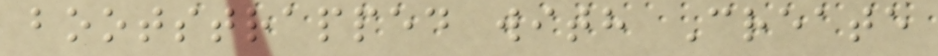bootstrapped with Create
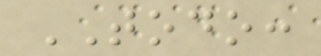TODO:
